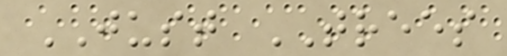JUST TREES
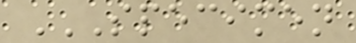SPECIMEN
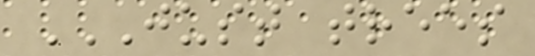JUST TREES
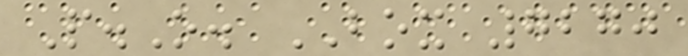P.O. BOX 7270
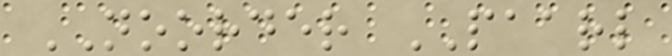NOORDER PAARL
